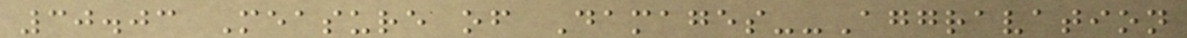30.03 Measure of Damages--Aggravation
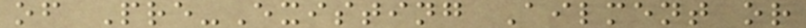of Pre-Existing Ailment or
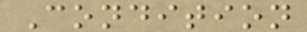Condition
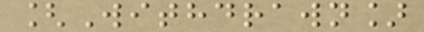[Withdrawn]
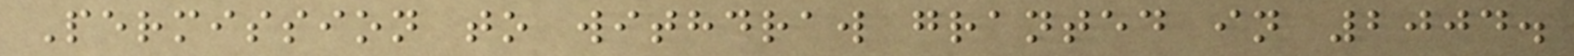Permission to withdraw granted in 2004.
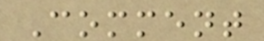Comment
